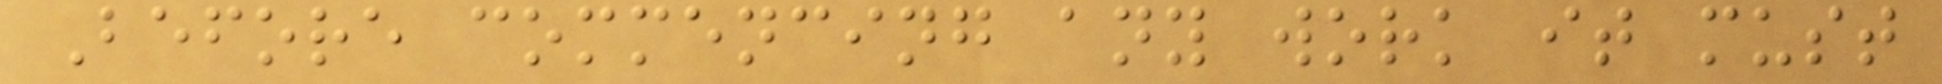Before commencing any work it must
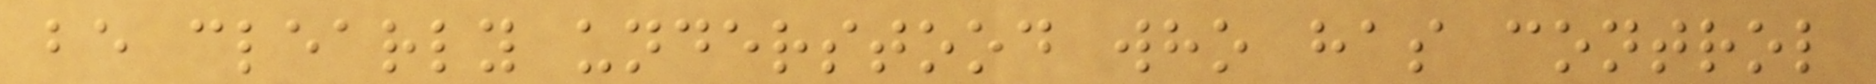be clearly understood who has control
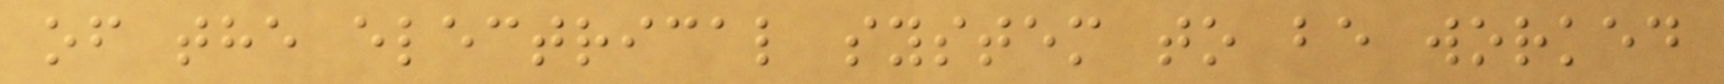of the electrical system to be worked
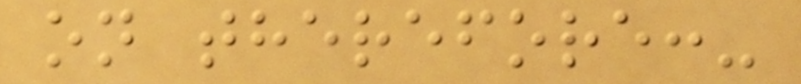on therefore:-
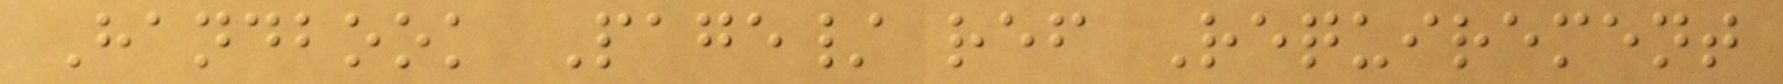Handbook Page/ ref Requirement
